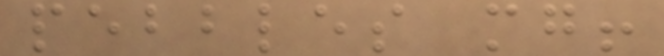pebbles mg!
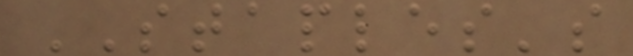STAPLES's
